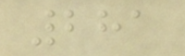281
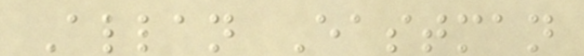Allan Eastman
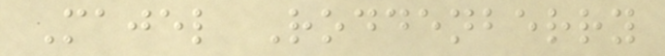Majel Roddenberry
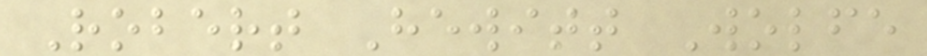Robert Hewitt Wolfe
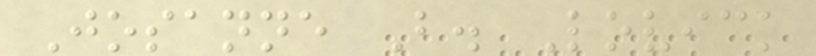Josanne B. Lovick
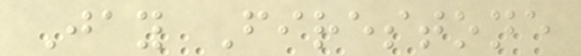Jay Firestone
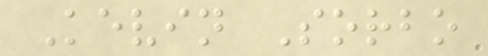Kevin Sorbo
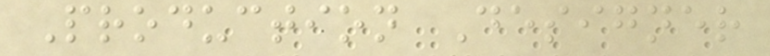Production Designer
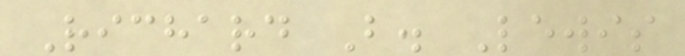Richard B. Lewis
